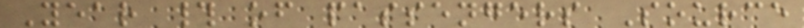Year # of passengers Source
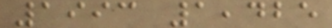1993 1,425
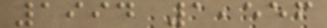1994 1,556
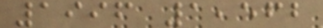1996 1,562
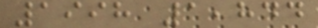1998 1,844
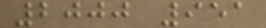2000 951
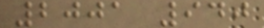2001 940
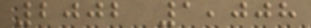2002 1,008
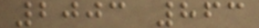2003 863
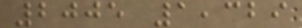2005 1,329
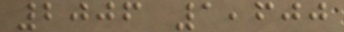2006 1,600
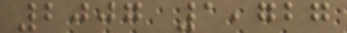2007 1,727
